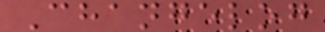Changelog
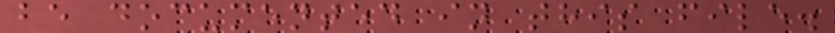be documented in this file.
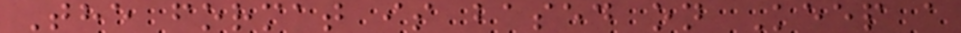The format is based on Keep a
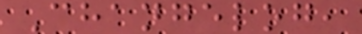Changelog,
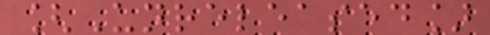[Unreleased]
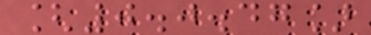[0.0.47]
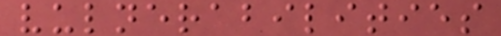vulnerabilities
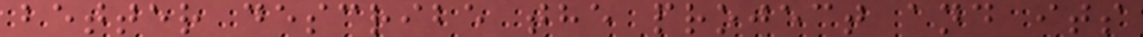better describe the project and its
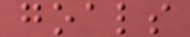goals
